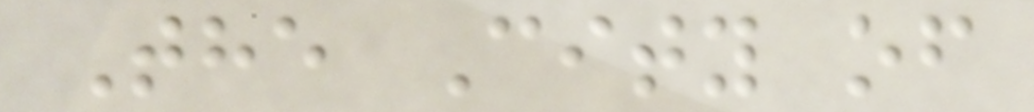The City of
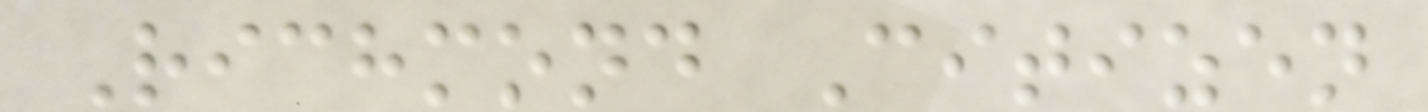Richmond Citizen
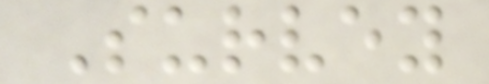Survey
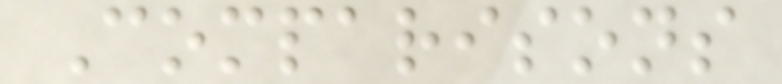Comparisons
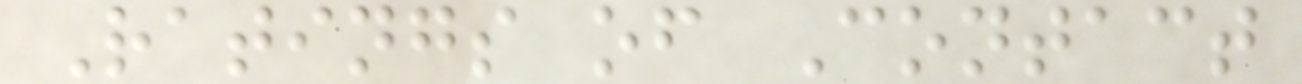Ratings of Contact
